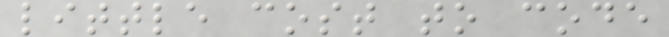little cost to code
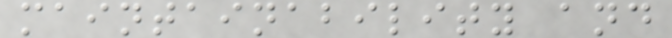maintainability and
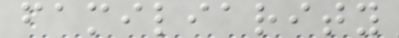familiarity
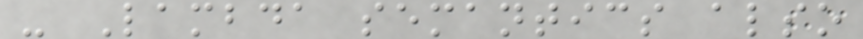- Lambda semantics also
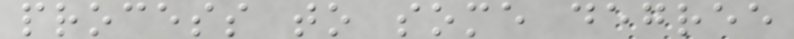process to some degree
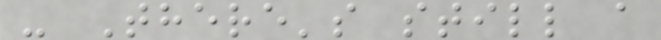- There's still a
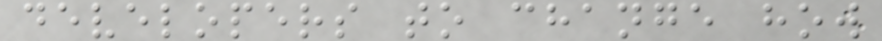developers to change how
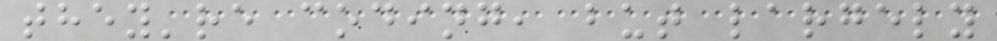they're coding, but largely
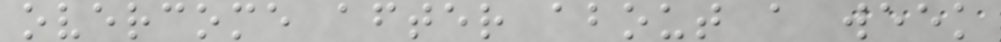overcome after about a week
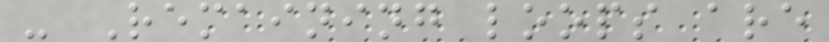- Remaining loops are
